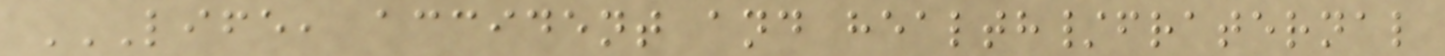LIFE, ACCIDENT AND HEALTH/FRATERNAL
